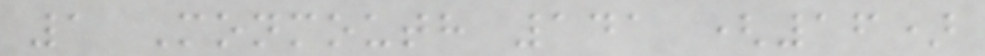1 Monmouth 141 (16)
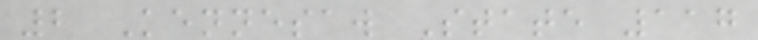2 Kennesaw State 117
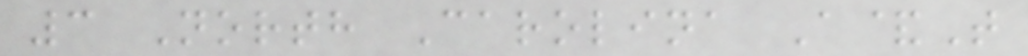3 North Carolina A&T
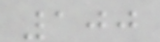100
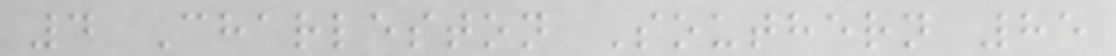4 Charleston Southern 85
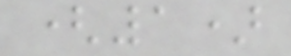(1)
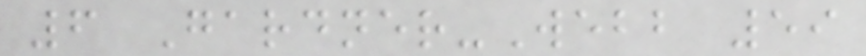6 Gardner-Webb 59
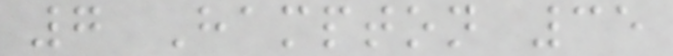7 Hampton 35
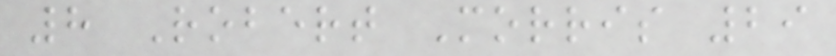8 Robert Morris 29
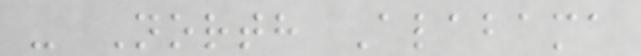- North Alabama
